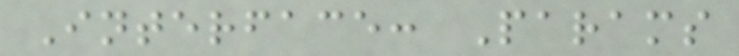Interface: Params
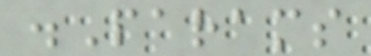.Params
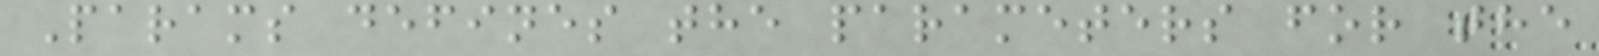Params defines the parameters for the
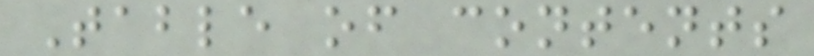Table of contents
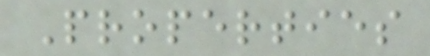Properties
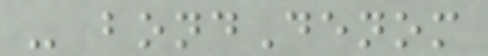- bondDenom
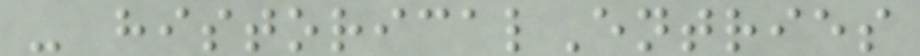- historicalEntries
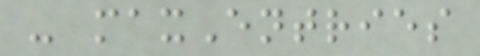- maxEntries
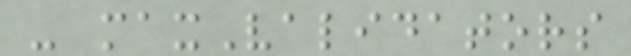- maxValidators
